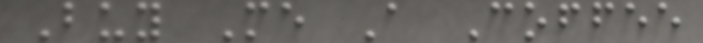Buy Me A Coffee
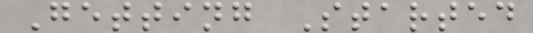Getting Started
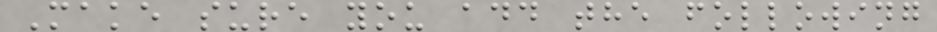Make sure you add the following
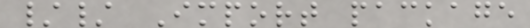// Import package
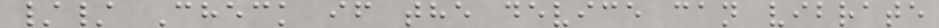// Check if the device can vibrate
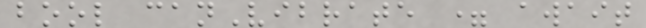bool canVibrate = await
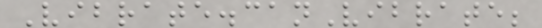Vibrate.canVibrate;
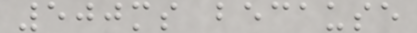500ms because
